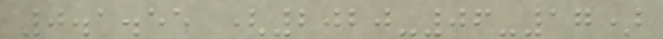0.1.55 (2020-06-17)
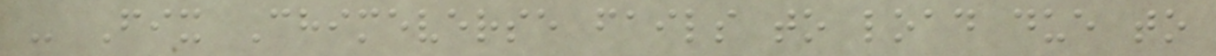- Fix Chimeverse fails to load due to
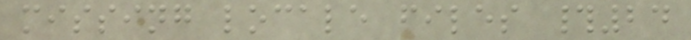missing locale files #24
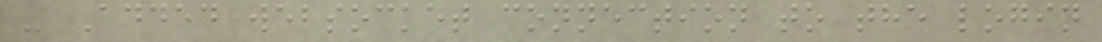- Added websocket connection to the login
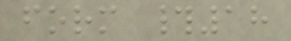form #18
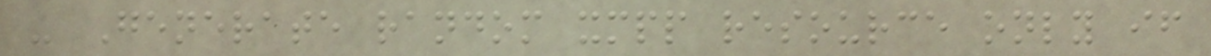- Generate random xmpp resource only if
